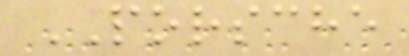PORSCHE
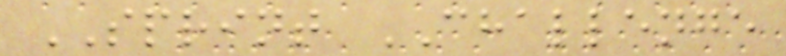SPRINT CHALLENGE
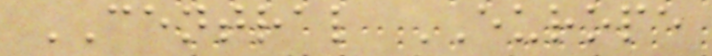CENTRAL EUROPE
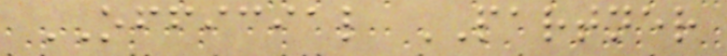OFFICIAL PARTNER
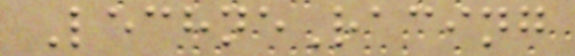LechneRacing
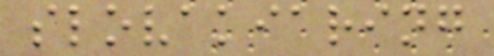slovakiaring
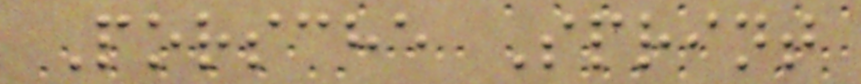Porsche Sprint
